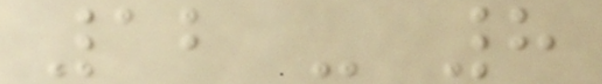12 - 8
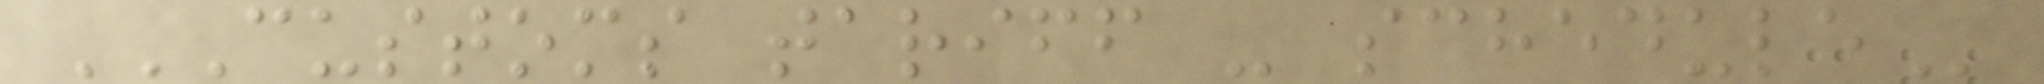CUSTOMS TARIFF - SCHEDULE
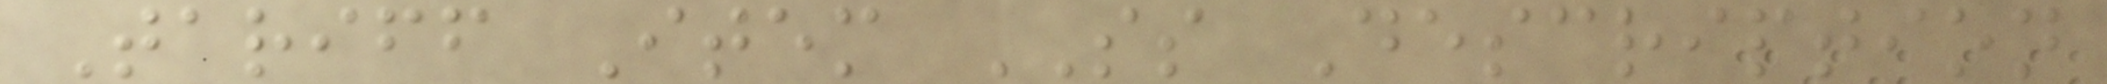Tariff Item SS Description
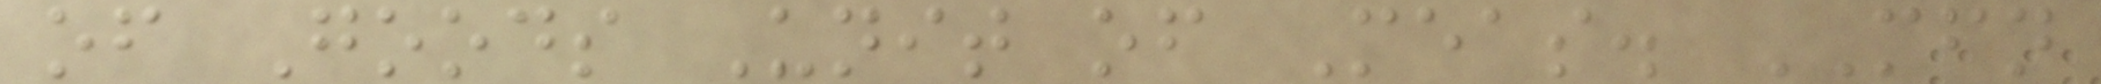of Goods Unit of Meas. MFN
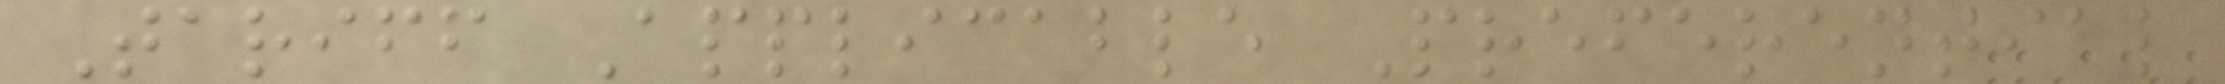Tariff Applicable Preferential
